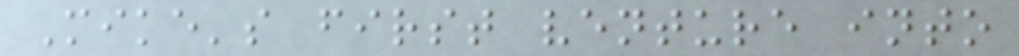Mike's first venture into
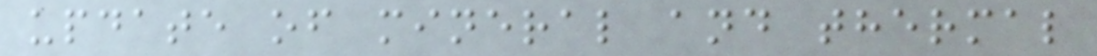update of mineral and thermal
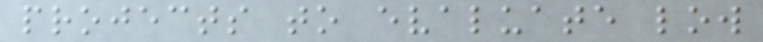projects to evaluate low
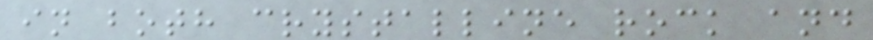in both crystalline rock and
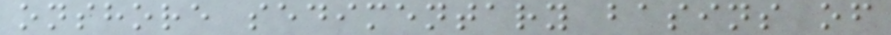onshore sedimentary basins of
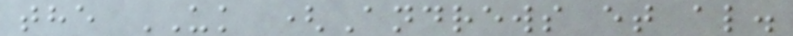the UK (Andrews et al.
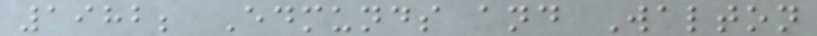1982; Edmunds and Walton
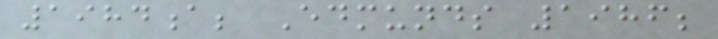1984a; Edmunds 1986;
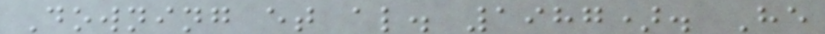Downing et al. 1987). He
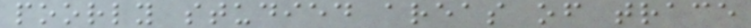poorly studied areas of trace
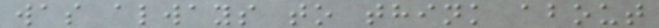was always to think about
